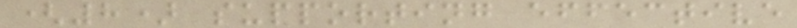(8) supporting effective
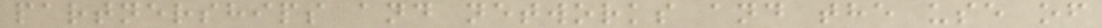partnerships and networks and the use of
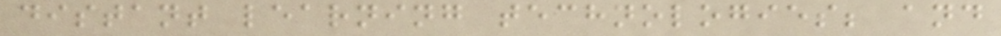distant learning technologies; and
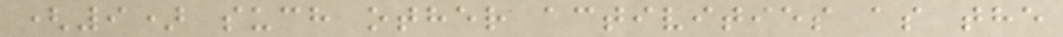(9) such other activities as the
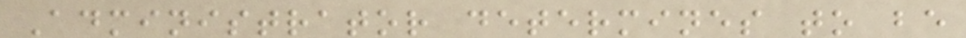Administrator determines to be
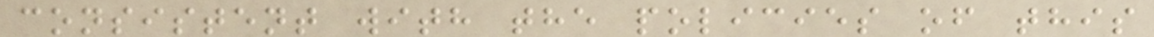consistent with the policies of this
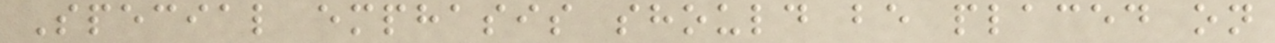Special emphasis should be placed on
